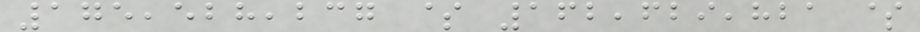175,528,237 $ 162,629,821 $
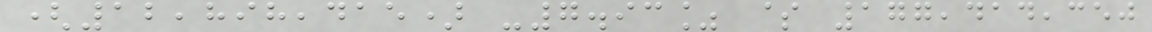(12,898,415) -7.93% $ 177,414,350
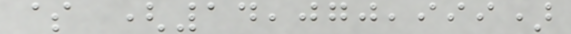$ (14,070,999)
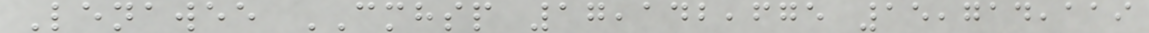Lenawee CMHSP 17,142,675 15,714,119
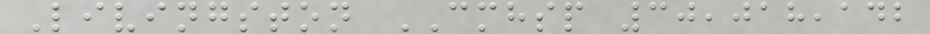Livingston CMHSP 30,018,142
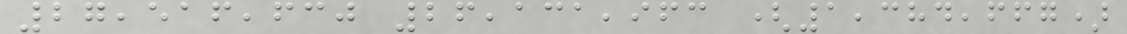27,516,630 26,131,963 (1,384,667)
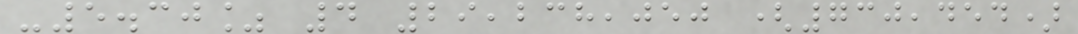-5.30% 4 29,238,050 (730,454)
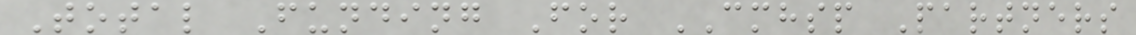Total Funding For CMHSP Partners
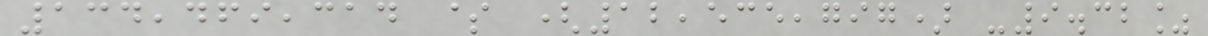134,469,314 $ (12,535,797) -9.32%
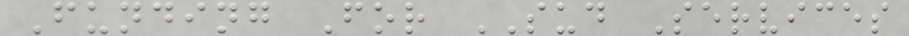Funding For SUD Services
